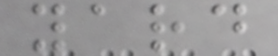yard
